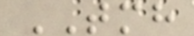TMH
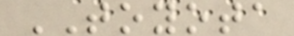TOYOTA
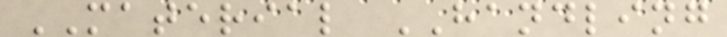MATERIAL HANDLING
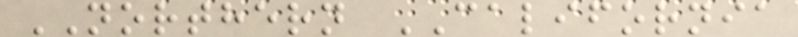NORTHERN CALIFORNIA
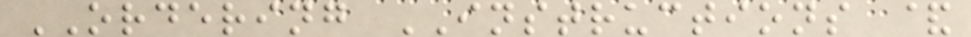ORDERING INSTRUCTIONS &
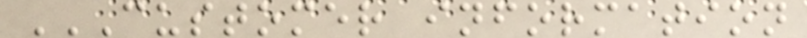CUSTOMER INFORMATION
